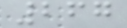267
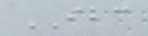IBC
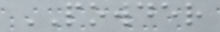POWDER
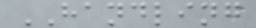HANDLING
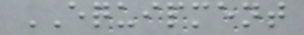EQUIPMENT
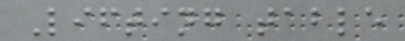Lifting table
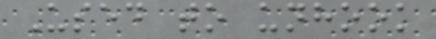Used to unhook
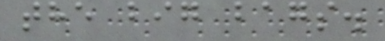the big bags.
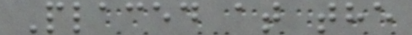Placed at the
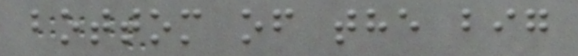bottom of the big
